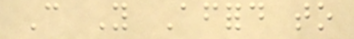Can You Afford to
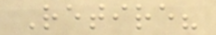Retire?
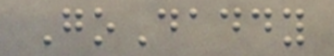GoDaddy
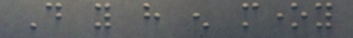Do you have enough money
